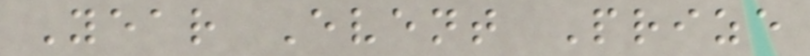Year Event Prize
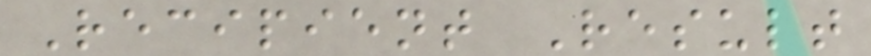Recipient Result
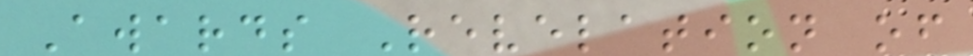Awards Revelation of
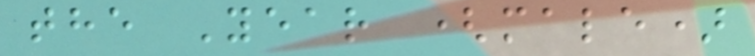the Year (male)
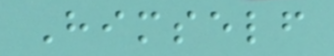Himself
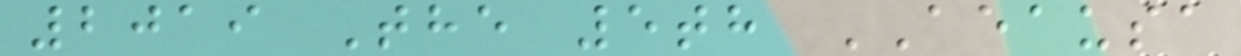2019 The 5th AEAUSA
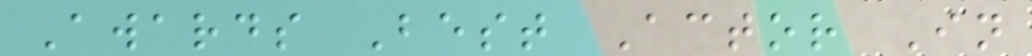Awards Best Actor In
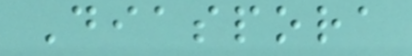Diaspora
